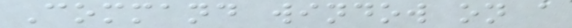Command window on a
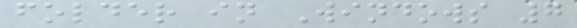folder in Windows 7
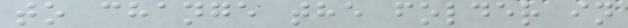to change the folder in
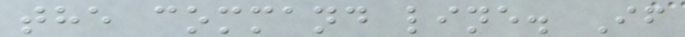the command line. If
